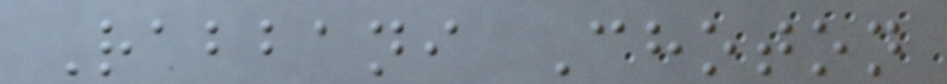Rabbani Choton
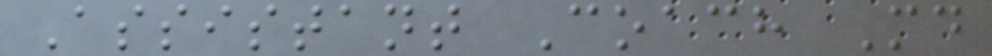Assistant Coach Md
